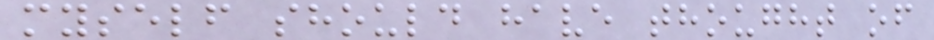myself should have thought of
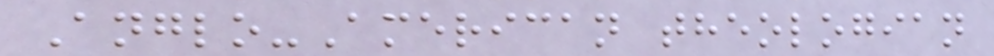Anglo-American theologian
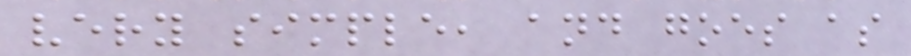very simple, and goes as
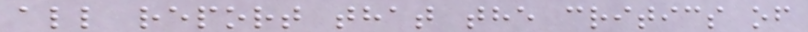all report that the critics of
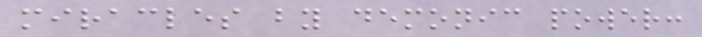miracles by demonic power:
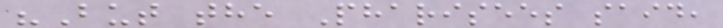"But the Pharisees said,
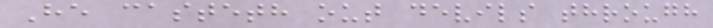He casteth out devils through
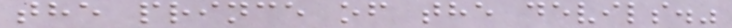the prince of the devils."
